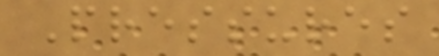Pressures
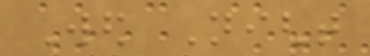Wed Night
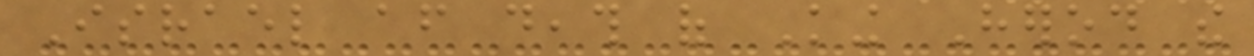Israel after death of King Herod the
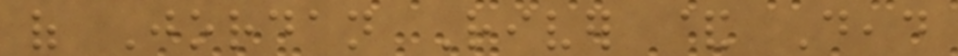of Jordan River & Dead
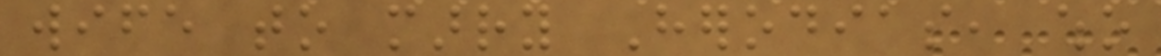wife to marry Herodias, who
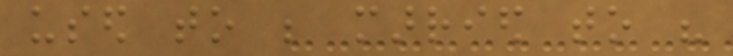used to be married to his
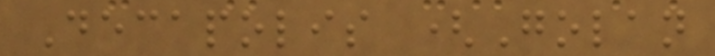Decapolis (Golan
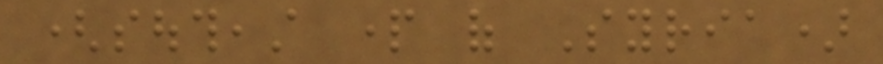(southeast part of Syria)
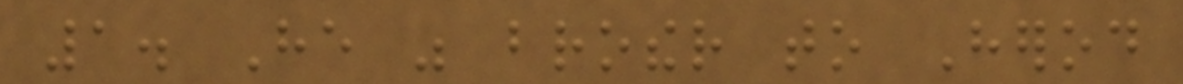1. He was brother to Herod
